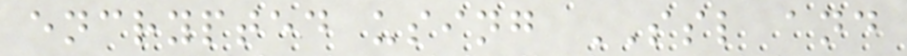encrypted using SSL and
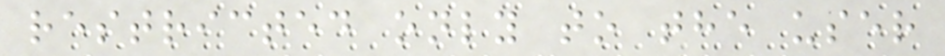restricted only to the user
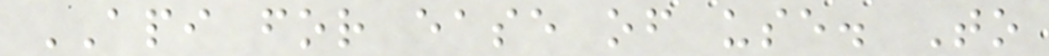API for ease of use. To
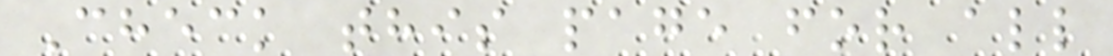Check this page for all
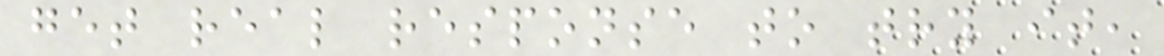get real response to try it,
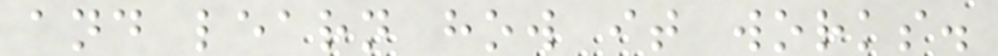and learn how it works.
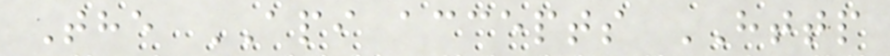The API accepts HTTP
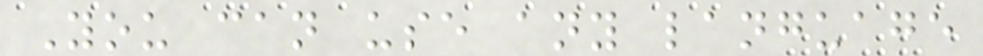You can use any language
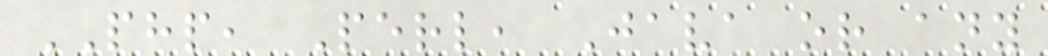PHP, Perl, Java or any
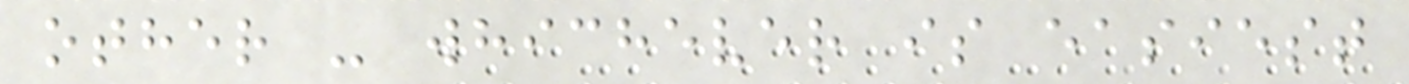other - whichever is easiest
